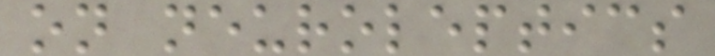on neuroleptics
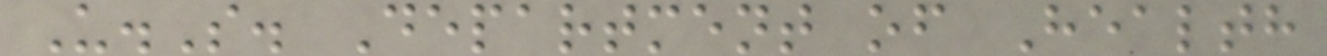U.S. Department of Health
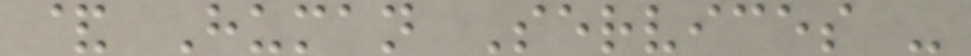& Human Services -
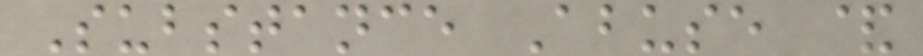Substance Abuse &
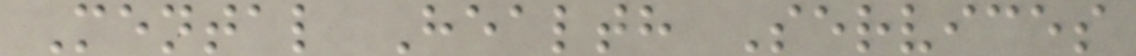Mental Health Services
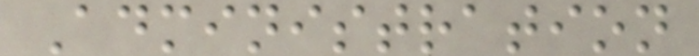Administration
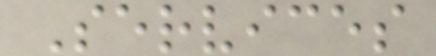Services
